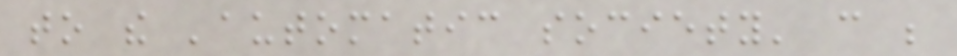to the 'automatic society' can be
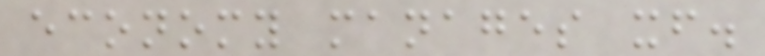economy manages itself.
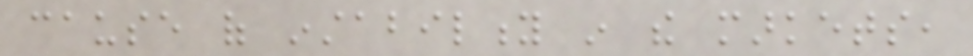cause of instability in the markets,
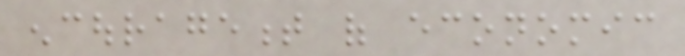encouragement of economic
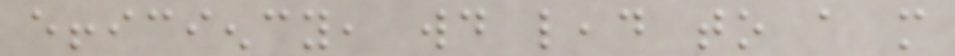efficiency, would lead to a more
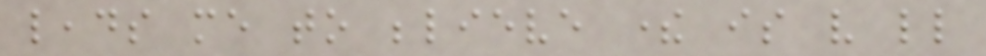leads me to believe there is very little
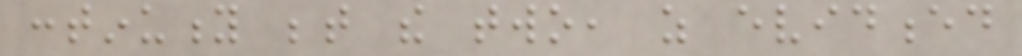continuity between the two, as evidenced
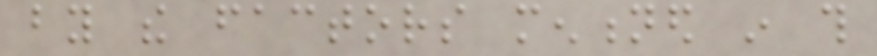by the factors mentioned in this
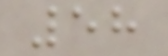58
